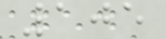105
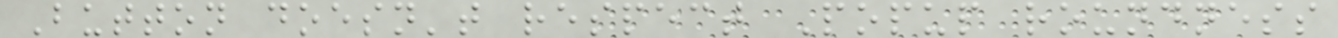Button doesn't respect Popup roundness
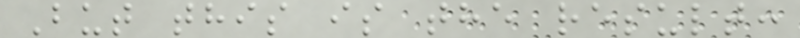But this is the result:
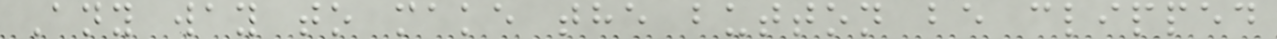Any way to make the button be clipped
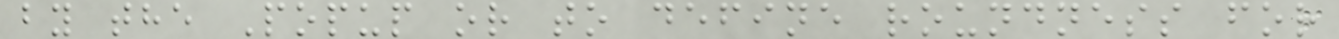by the Popup or to define roundness for
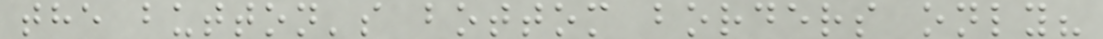the button's bottom borders only?
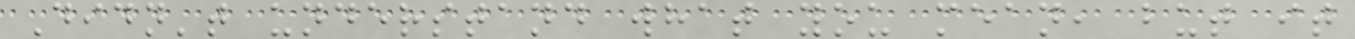Didn't understand what you mean, but it
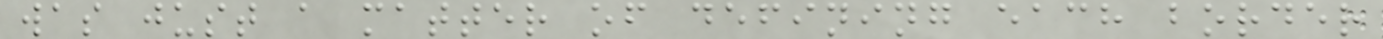was just a matter of defining each border
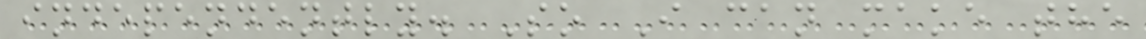independently. So I can make the
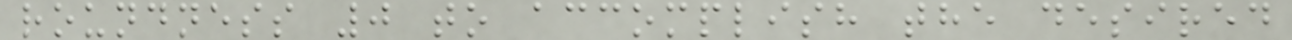roundness 0 to accomplish the desired
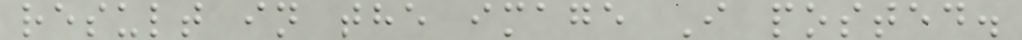result in the image I posted.
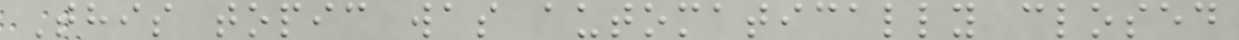This topic was automatically closed
